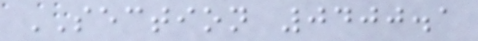SECTION 0400.1
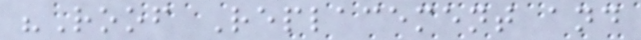"Roof Replacement and
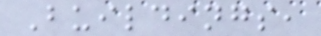Buildings,
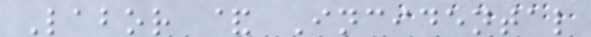Labor & Incidental
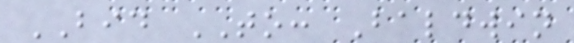BID TO: Baldwin
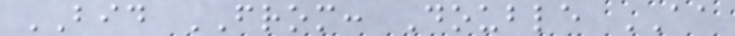BID FROM: Double AA
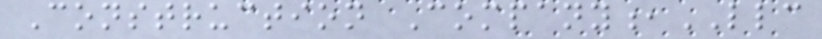Construction Company,LLC
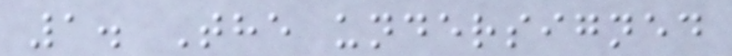1. The undersigned
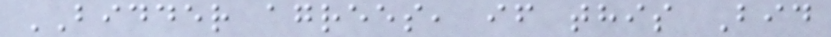BIDDER agrees, if this Bid
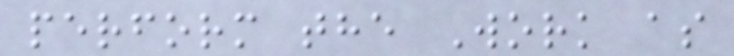perform the Work as
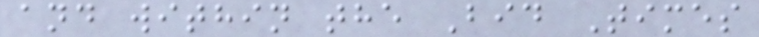and within the Bid Times
